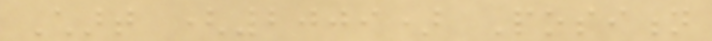Chart (2009) Position
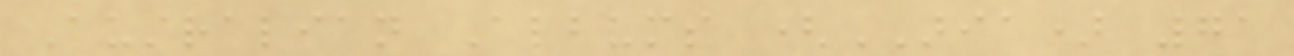Australian Albums (ARIA) 71
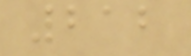212
